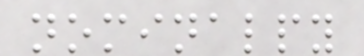nominalpy
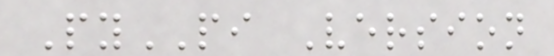PyPI Version
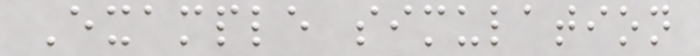Example simulation
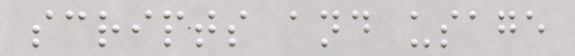scripts and usage
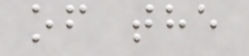of the
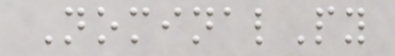NominalPy
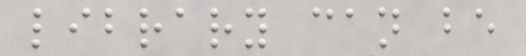library can be
